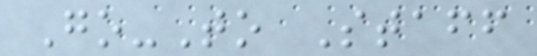Go-To Staff
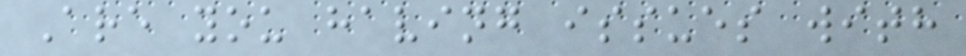Are you having issues with
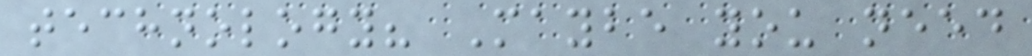technology? Maybe you need
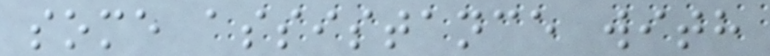some assistance with
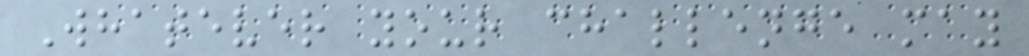Whatever your challenge may
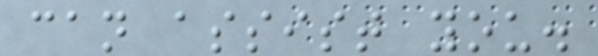can assist you.
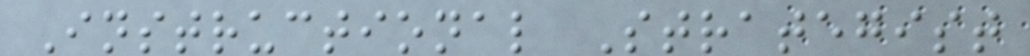Instructional Strategist
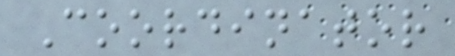Coordinator
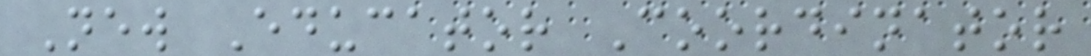New Educator Coordinator
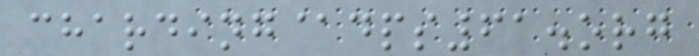charding@dps61.org
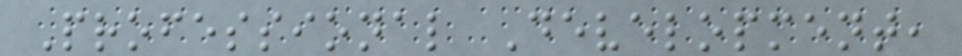Professional Development,
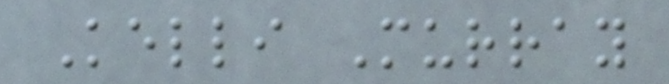Kelli Murray
